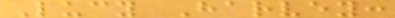Lucy Harvey:
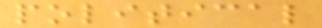political
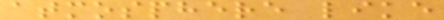atmosphere like
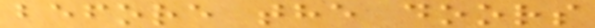before the doors
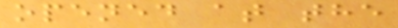opened at the
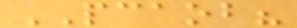PCAOB?
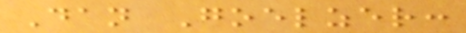Dan Goelzer:
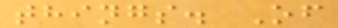things. Of
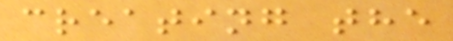creating the
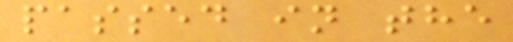passed in the
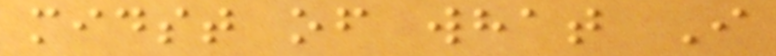midst of what I
